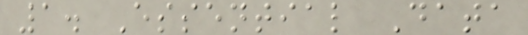1. Essential Data
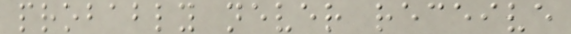probably never receive
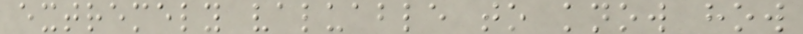extremely valuable to know how
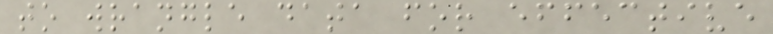to wrangle data for effective
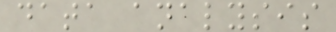data analysis
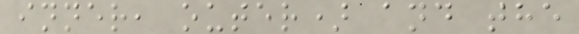inner, outer) and the
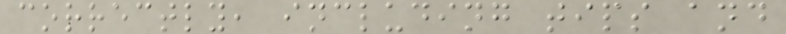correctly, including tips and
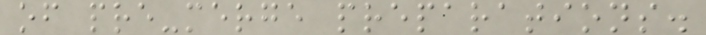of pre-merge preparations.
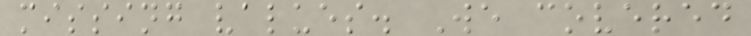missing values. We covered
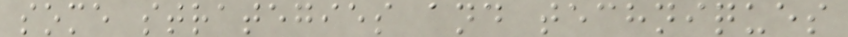some strategies and techniques
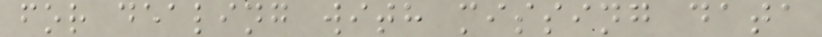for dealing with missing data
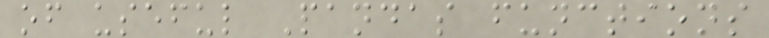of useful Pandas functions
